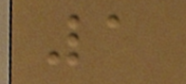1
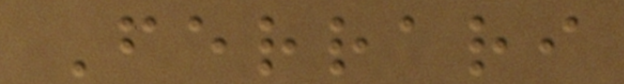Ferrari
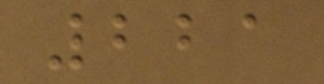221
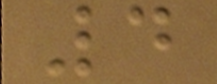4
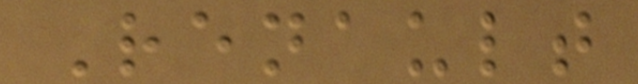Renault
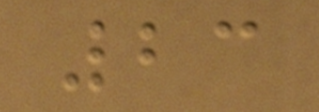23
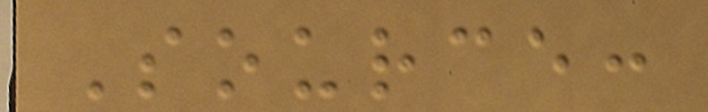Source:
